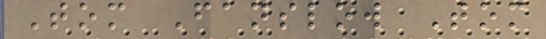Tom Fanslow Tom
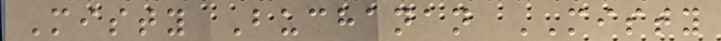Misty Buchanan MISTY
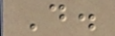D.
